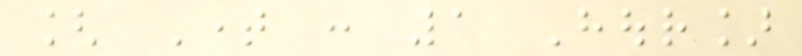[ Time : 1 Hour]
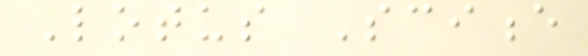Lotus Science
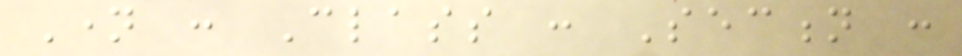Name : Class : Section :
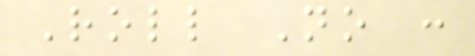Roll No :
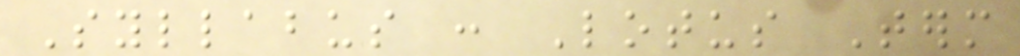Syllabus : Lotus Term
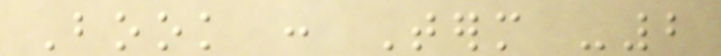Book : Term -2
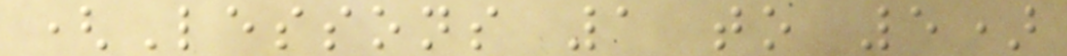(Lessons 1 to 5)
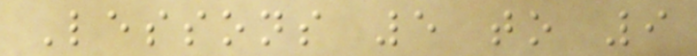Lessons 5 to 9
